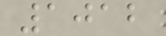1012
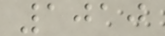1010
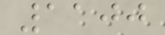1100
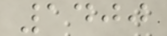1400
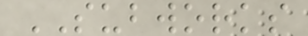SUBWORKS
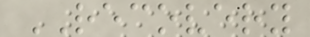RECOVERY
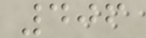406
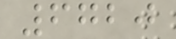6720
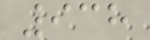938
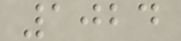1024
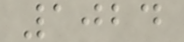1024
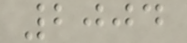2004
